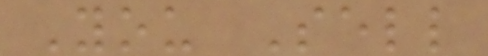You Sell
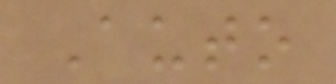Auto
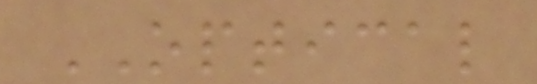OPTICAL
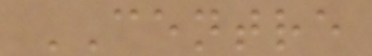CENTRE
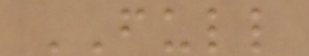FULL
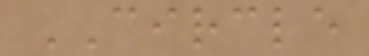CIRCLE
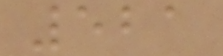521
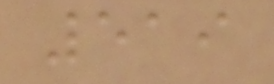519
